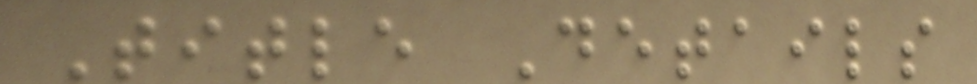Title Details
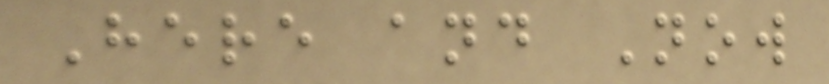Here and Now
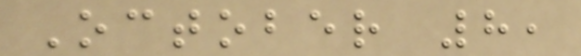October 8,
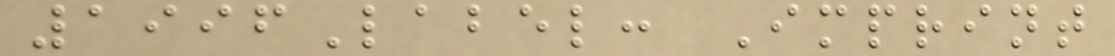1996Label: Imprint
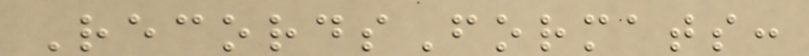RecordsFormats:
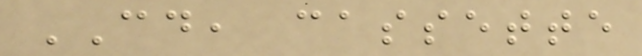CD, cassette
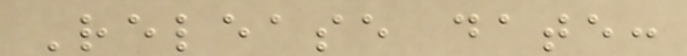Release date:
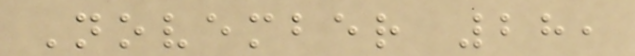November 28,
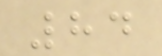84
